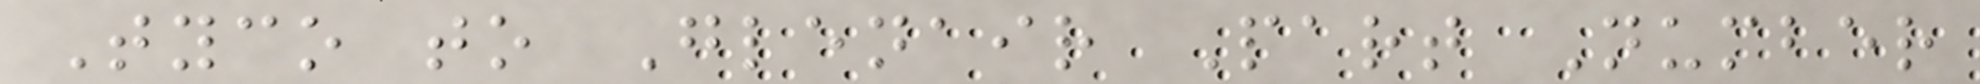Tyco to Glenair Part Number
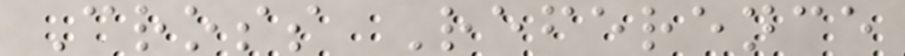Cross Reference
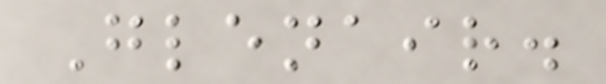Glenair.
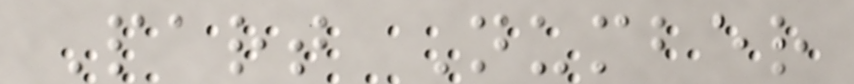Part Number
